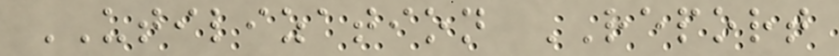UTILIZATION REPORT
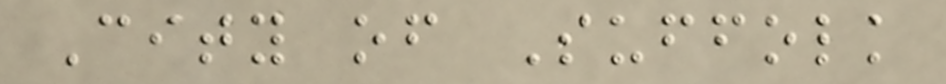City of Suffolk
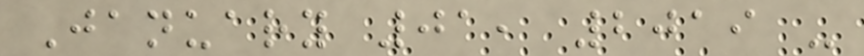January 01, 2019 -
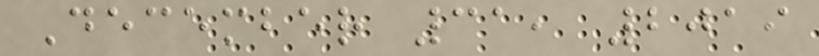December 31, 2019
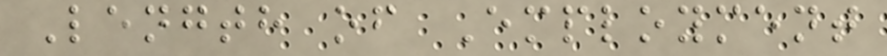Length of Employment
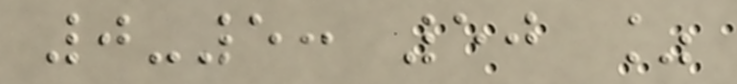0-5: 50 %
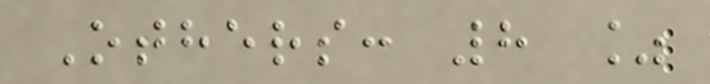Others: 8 %
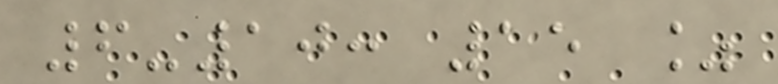6-10: 15 %
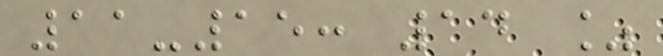11-15: 14 %
